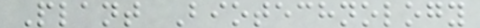Plant Biotechnology
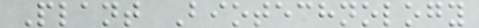Plant Biotechnology
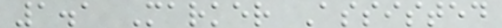1.1 Marker Assisted
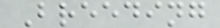Breeding
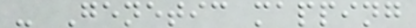- Genetic mapping
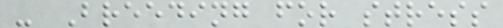- Breeding for stress
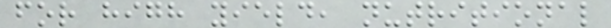for high yield, nutritional
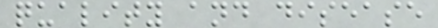quality and disease
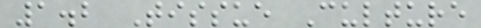1.2 Tissue Culture
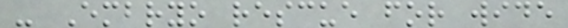- Embryo rescue for wide
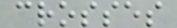crosses
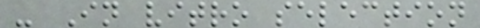- In vitro selection
